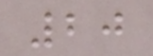20
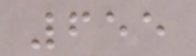655
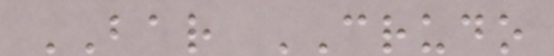BAR CRUDO
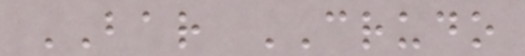BAR CRUDO
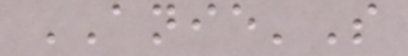ANIE'S
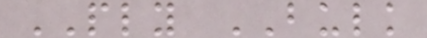PLY BULK
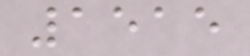1515
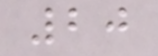20
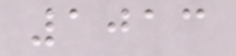1013
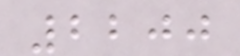2200
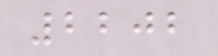2202
